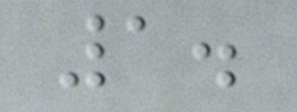1.
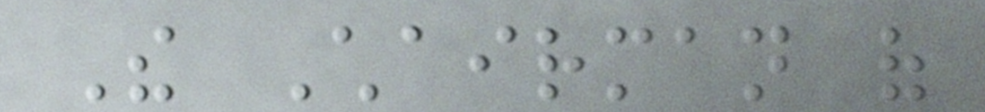The Chairman of
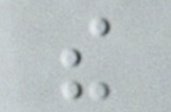the
